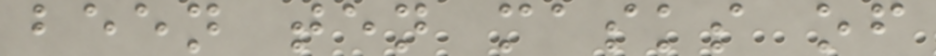been ten masks of
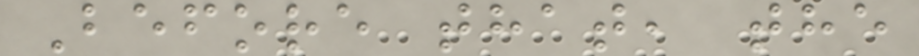Before that, the
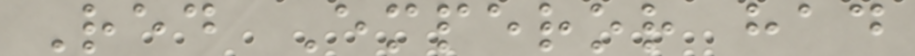Red Emperor had
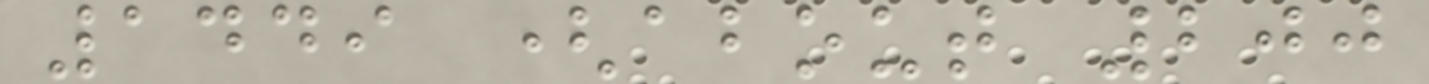1449 (about 200
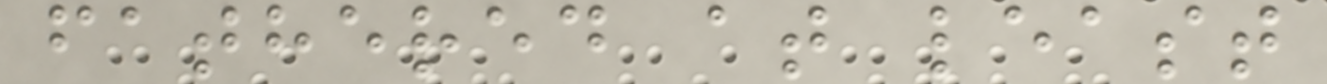fathered at least
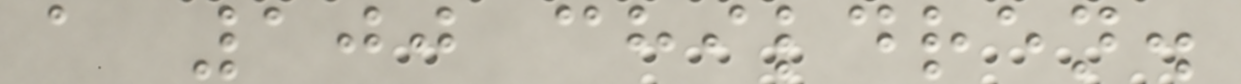a 100 children.
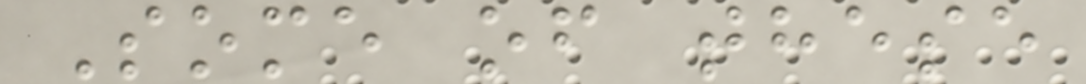Some of these
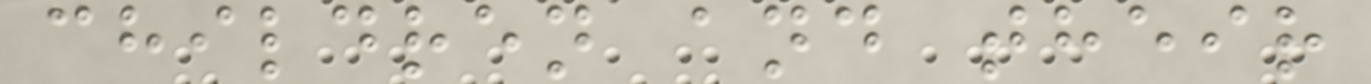children and their
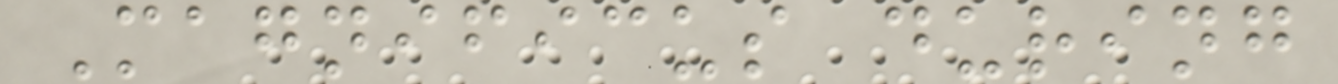Magnificus during
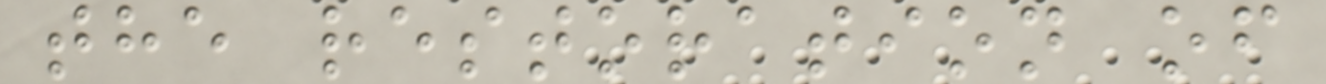the restoration of
